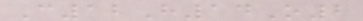C12H14O2
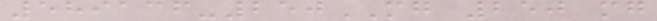589136-250MG 250 mg
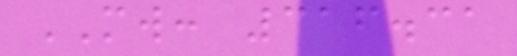MW: 316.31
